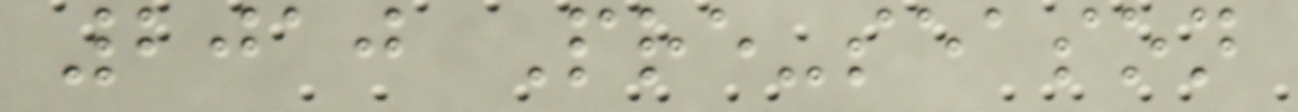2010 Pre-season
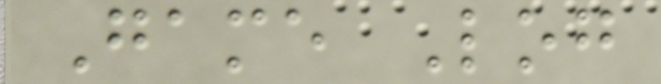Game Log
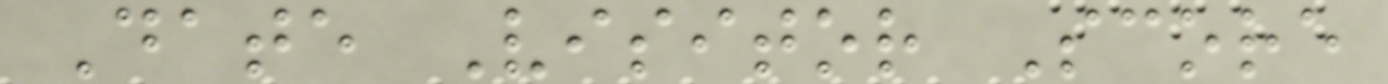Date Visitor Score
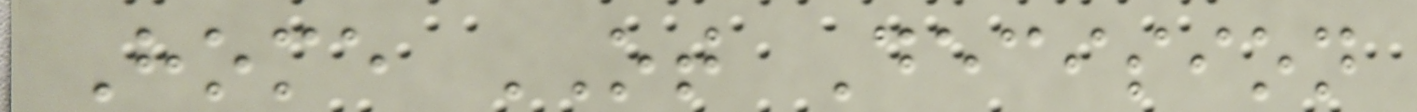Home OT Decision
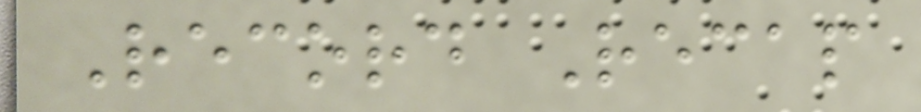Record Recap
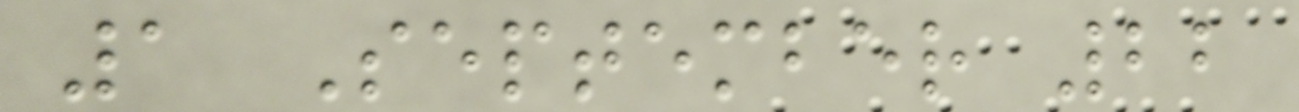1 September 22
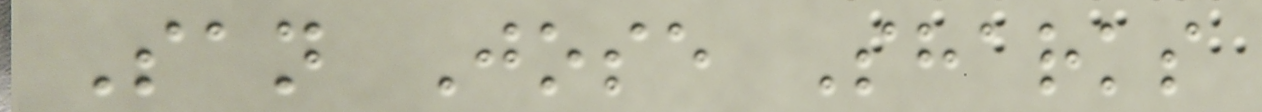San Jose Sharks
